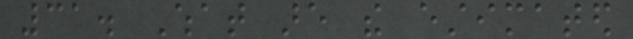31. What are the estimated
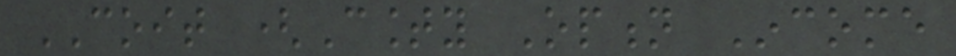COIT (County Option Income
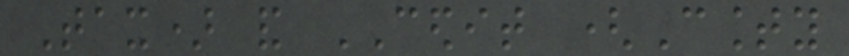Tax) and CEDIT (County
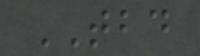TBD
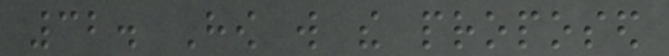32. How will the proposed
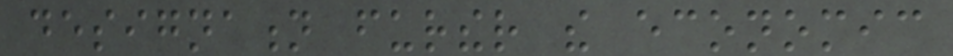designation further the economic
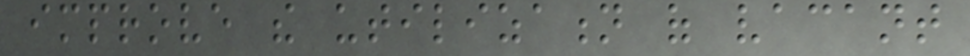improve the utilization of vacant
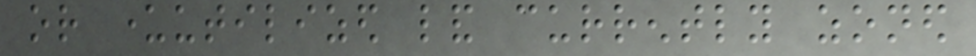or underutilized land currently zoned
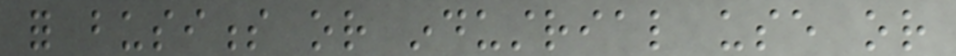for business or industrial use or
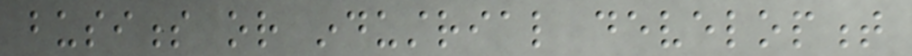business or industrial development
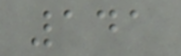141
